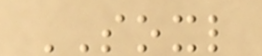SOXL
